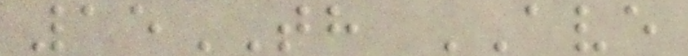15TH AVE
